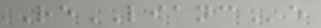ReLIANCe
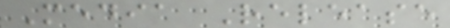Media Release
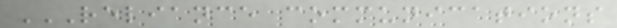RELIANCE COMMUNICATIONS
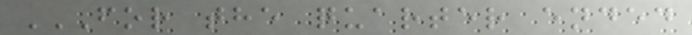FOR THE QUARTER ENDED
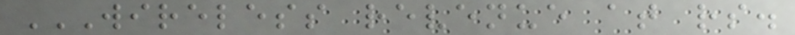WIRELESS REVENUE AT RS.
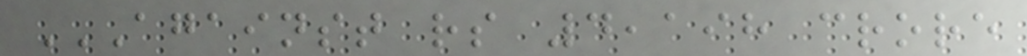AGAINST RS 4,198 CRORE
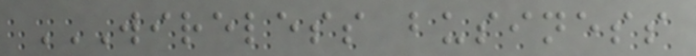WIRELESS BUSINESS
